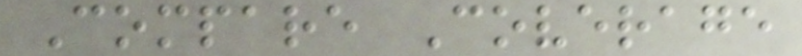Compare Coverage
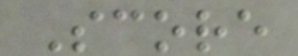Score
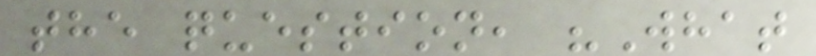the question, "What
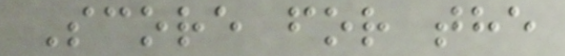Score for the
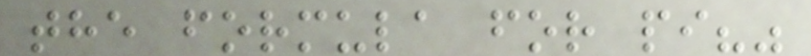the formula for pi?"
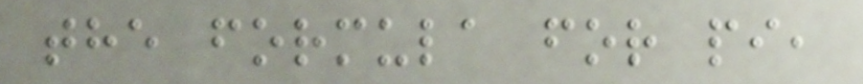the formula for pi,
